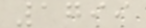1799
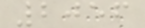2056
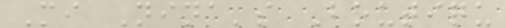Mi Nina's Boutiqu
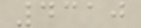4310
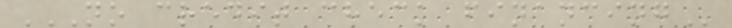NO CREDIT CHECK FINANCING
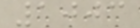1003
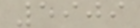5909
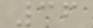36
